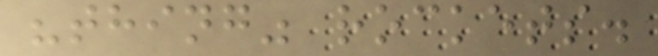"thing" rockets.
